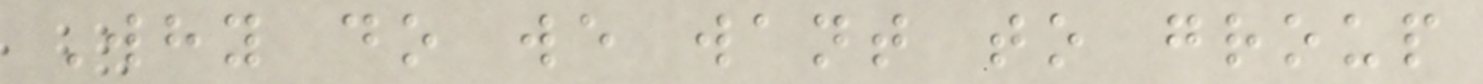Why do we want to group
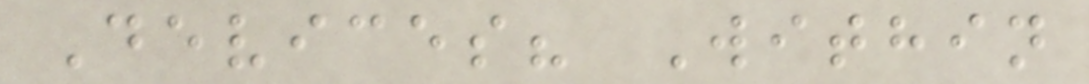Devices? Within
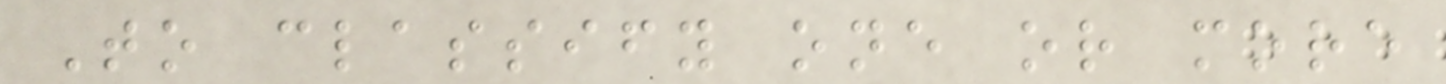To classify one or more
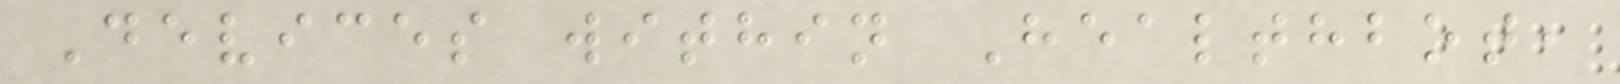Devices within Healthbot,
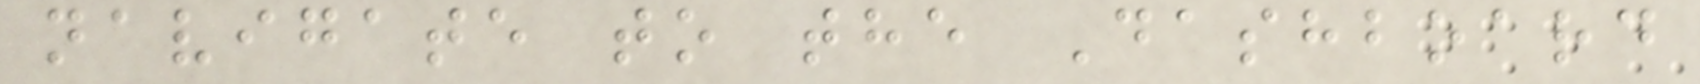navigate to the Dashboard
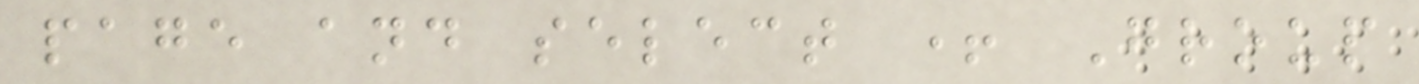page and select + Group
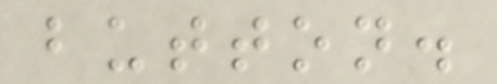button.
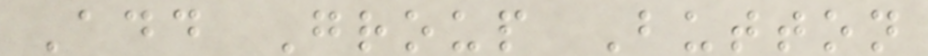Add Group Button
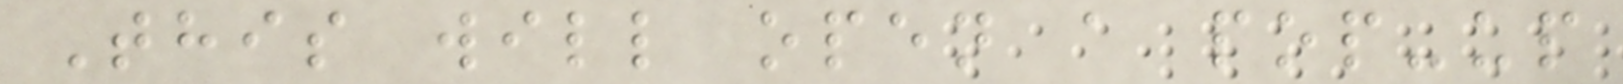This will open a pop-up
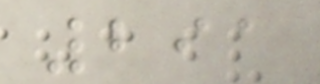291
